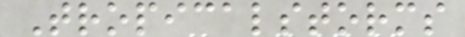Tropicalstorms
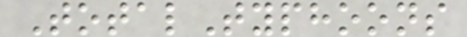TotalTyphoons
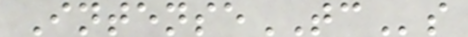IntenseTCs
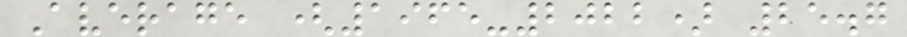Average (1965-2022) 25.7
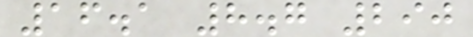16.1 8.7 290
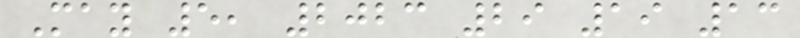May 5, 2023 29 19 13
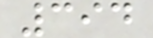394
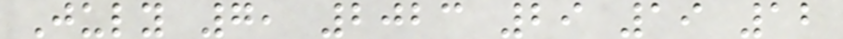July 7, 2023 29 19 12
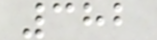382
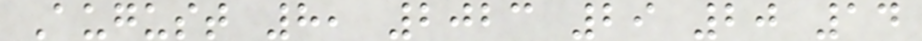August 8, 2023 29 20 14
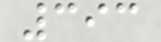393
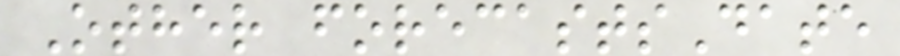Other forecastsDate
